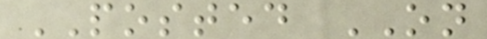POSTED ON
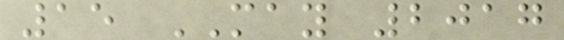15 MAY 2017
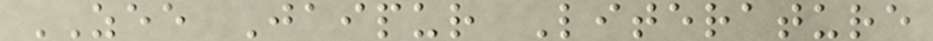ZEE Jaipur Literature
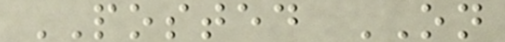POSTED ON
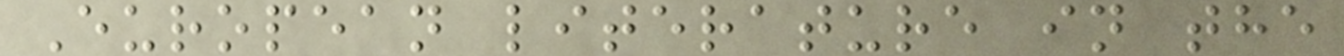European literature in the
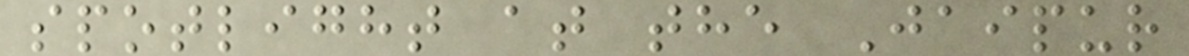spotlight at the Jaipur
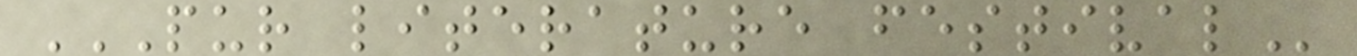PUR LITERATURE FESTIVAL
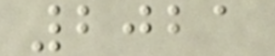2021
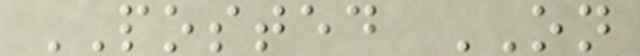POSTED ON
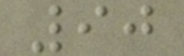90
